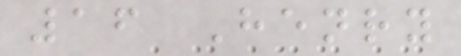16 Henry
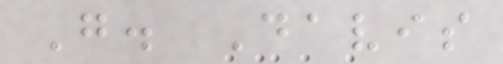G. Davis
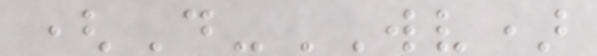(D-WV)
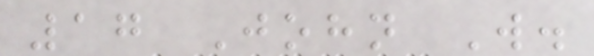17 John W.
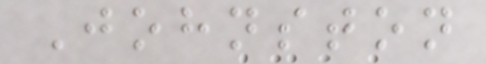Johnston
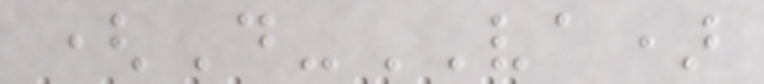(D-VA)
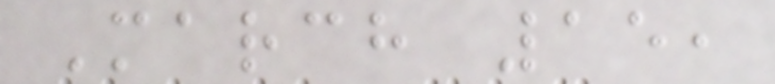March 15,
